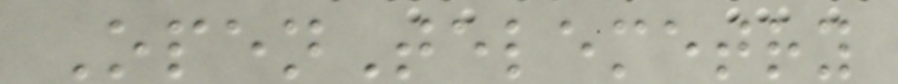OpenTelemetry
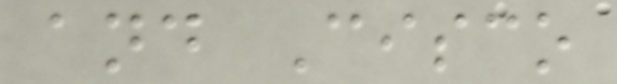and Cisco
